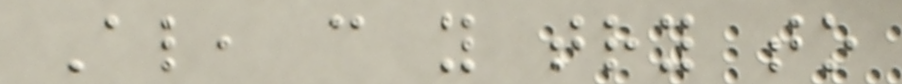Also, can you try to
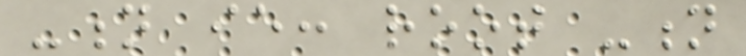-n ie: root -n
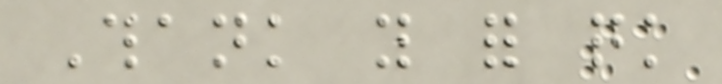Thank you for quick
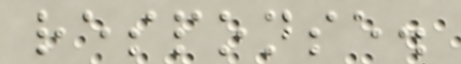response.
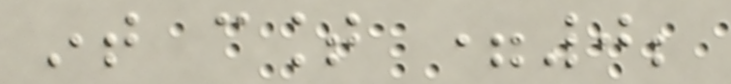int count =0;
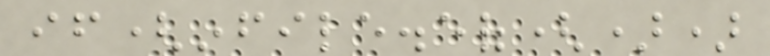if(infile.eof())
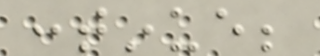continue;
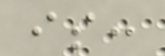is:
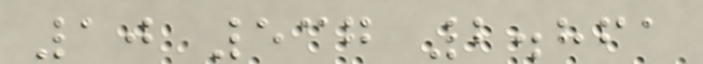10 537 2.861
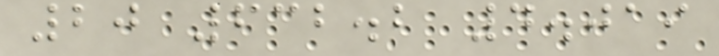20 632.2 4.019
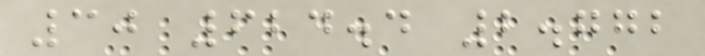30 624.4 2.772
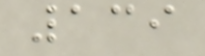139
